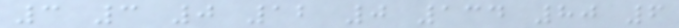3 3 0 12 0 134 80 6
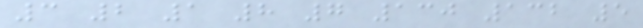3 2 1 8 7 130 132 5
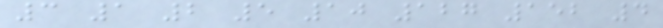3 1 2 5 10 127 152 4
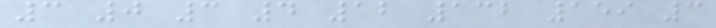3 0 3 4 12 132 159 3
